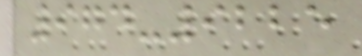974-9225
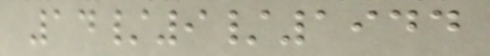14/9/1944
